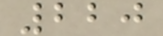220
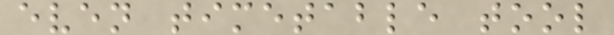even timetable tool
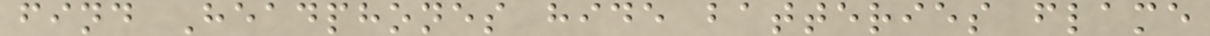find Headphones hide batteries flame
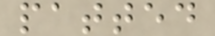patted
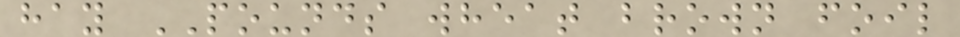hay POUNDS wheat brown foil
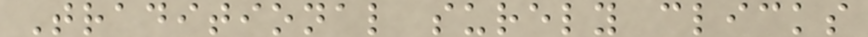Traditional surely clicks
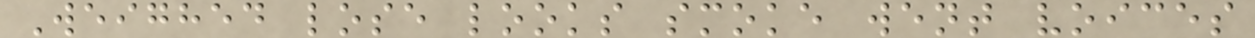Weighed lose looks smoke went voices
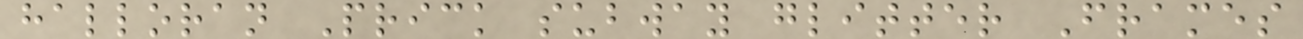halloran Prick subway glitter Frames
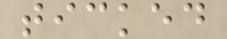ticked
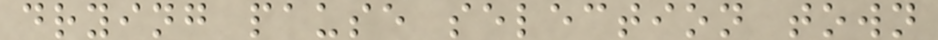drying pause selection town
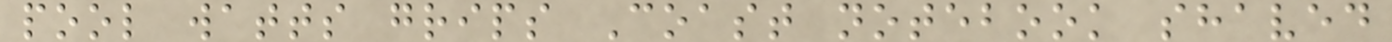pool watts grips Coast notebook shaved
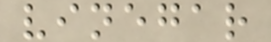vinegar
